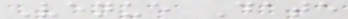Venue Date
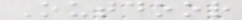Outdoor
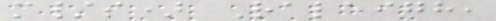m/s) Raleigh,
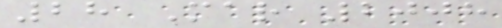28 Mar 2008
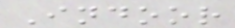Indoor
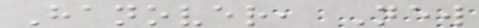Hanover, New
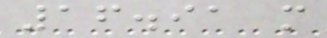16.91 m
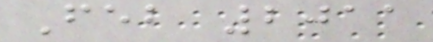Feb 2011
